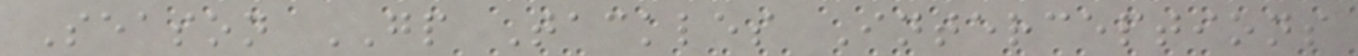Season GP Tackles Interceptions
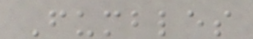Fumbles
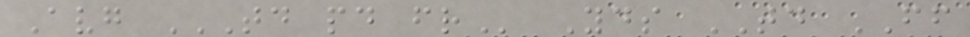Avg TD PD FR Yds TD FF
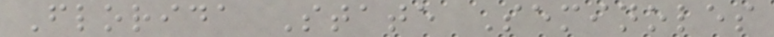Florida State Seminoles
